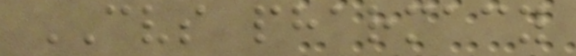CVS pharmacy
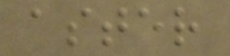aster
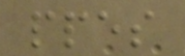ppes
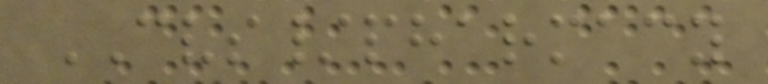CVS/pharmacy
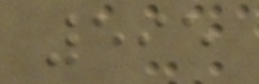595
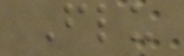Flu
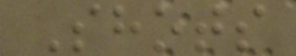Shots
